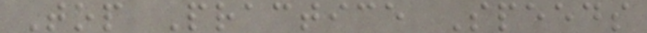Top Practice Speeds
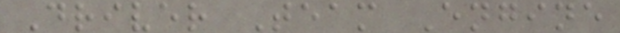Driver Team Engine
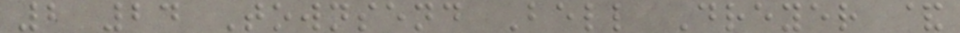2 24 Townsend Bell Dreyer &
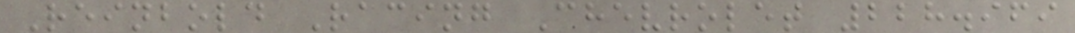Reinbold Racing Chevrolet 228.969
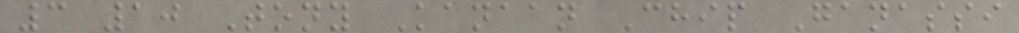3 10 Tony Kanaan Chip Ganassi
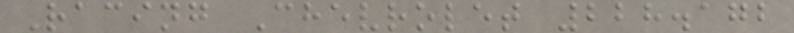Racing Chevrolet 228.172
